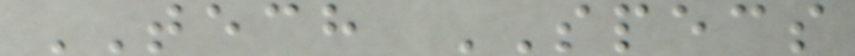TECH SPECS
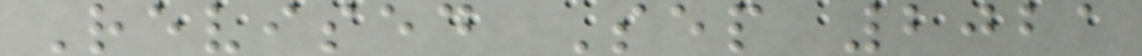Revised Sep 2021
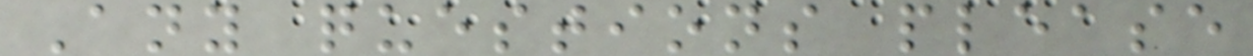Any questions please
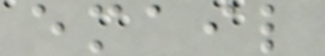email
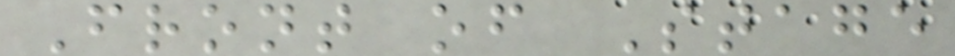Front of Stage
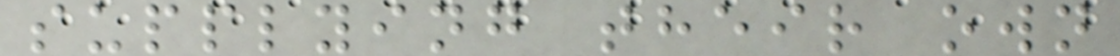supplying their own
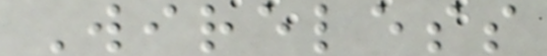Wireless
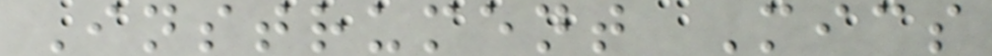Instrument Mics
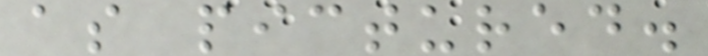as pictured.
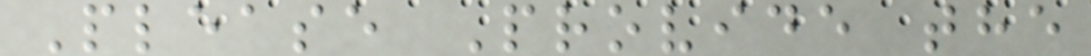Please Provide the
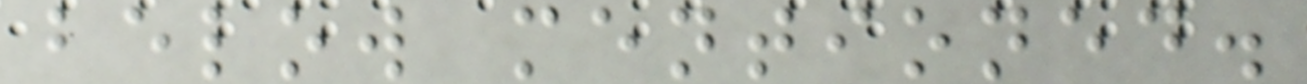below mentioned.
